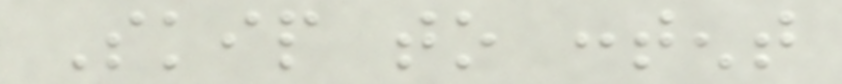Skip to content
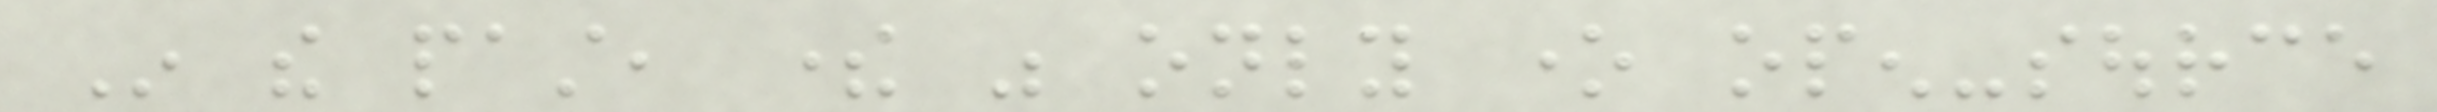In the past, there was only one open-source
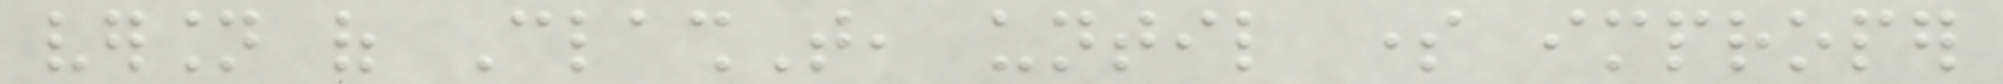version of ClashT, until some improper
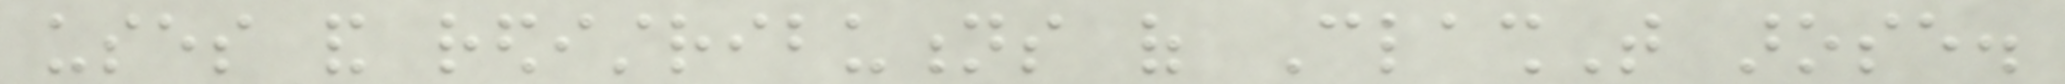uses and redistributions of ClashT arose.
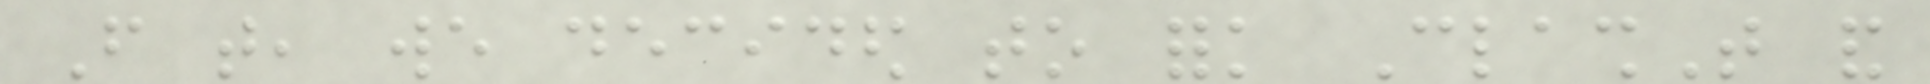From that, we decided to fork ClashT and
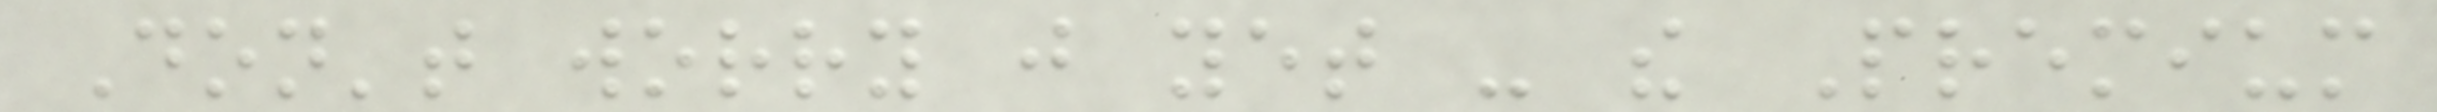Don't worry just yet - the Premium
